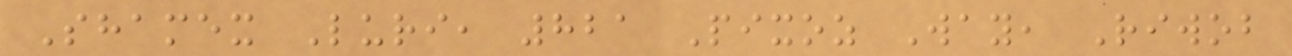Shamex Luri, 821 Pixoz Way, Riwob
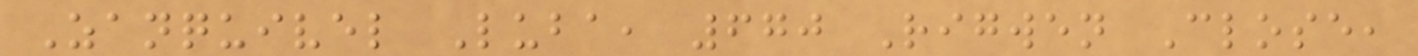Zanquivel Luba, 670 Rigwen Close,
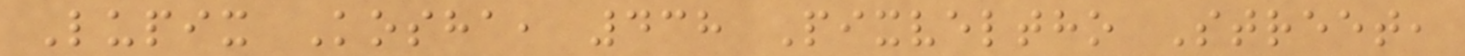Lupix Kosha, 438 Pixveltho Street,
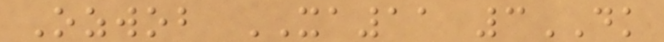Ozwob XA11 3DK
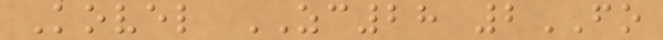Kovel ZC28 2FO
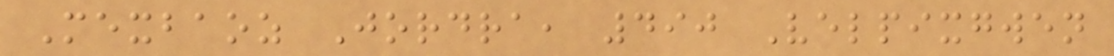Mexbaoz Jordra, 490 Velpixgwen
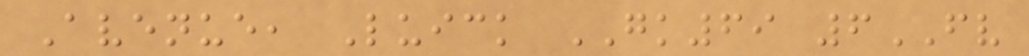Avenue, Luick GK69 6FV
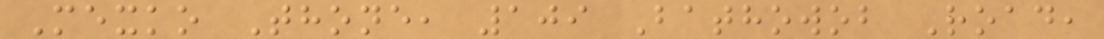Mexko Thone, 109 Bathowob Road,
